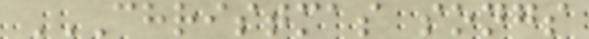CHRISTMAS SONGS
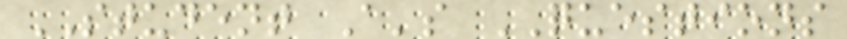STUDENT A's QUESTIONS
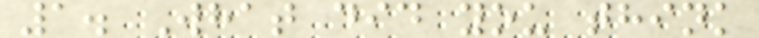1. What did you think
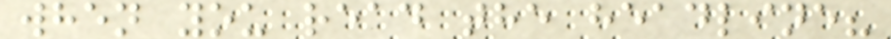when you read the headline?
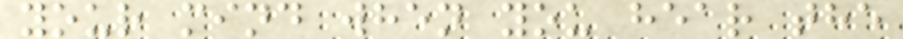your mind when you hear the
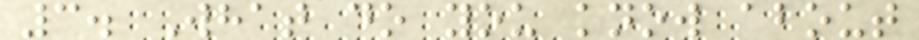3. What do you know about
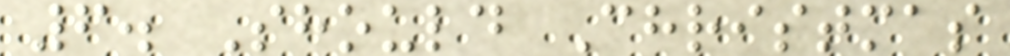6. Should Christmas
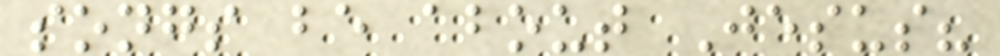songs be about Jesus?
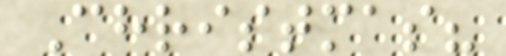Christmas?
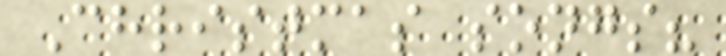Christmas songs?
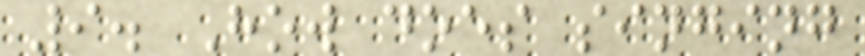9. How does singing
